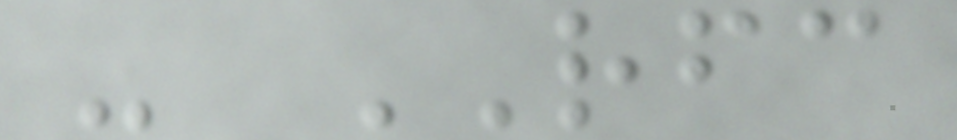- RFC
